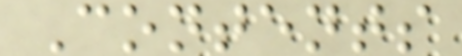Contents
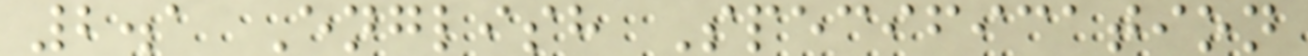2.1 English Specification
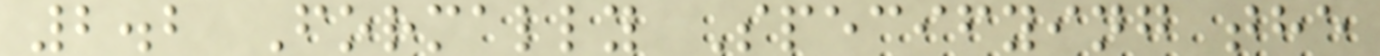2.2 Formally Specifying the
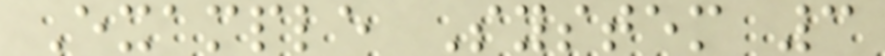Example System 3
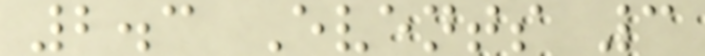2.3 Events 3
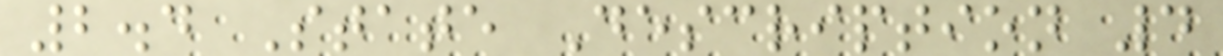2.4 State Description 4
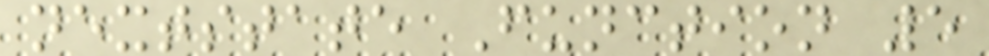nextstate Function 5
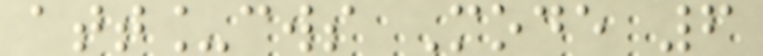att_cws Mode 6
